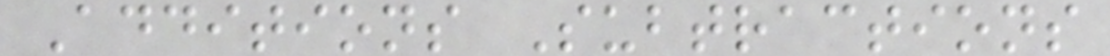Additions Subtractions
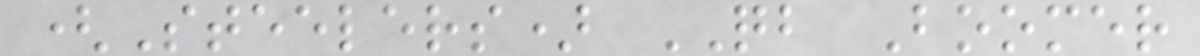(Steelers) QB Boomer
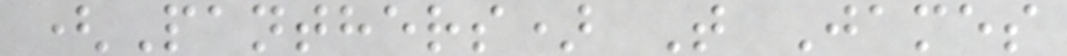(Panthers) T James
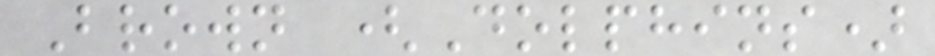Brown (Dolphins)
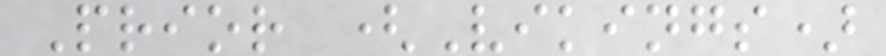Prior (Vikings)
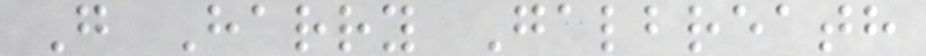G Harry Galbreath
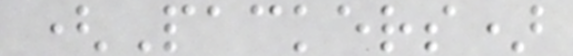(Packers)
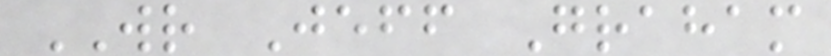WR Jeff Graham
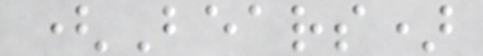(Bears)
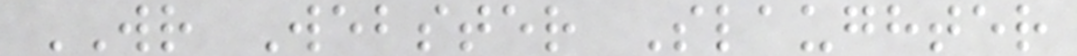WR Webster Slaughter
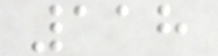118
